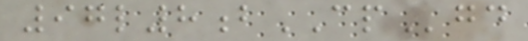97l8bCPgd
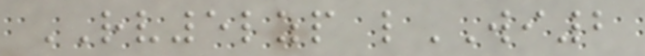RV5lzp lWI2
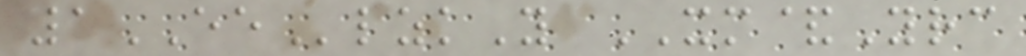1EElzkY XM&Yrc
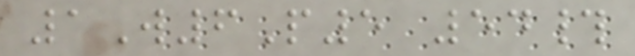1W6P5 54#
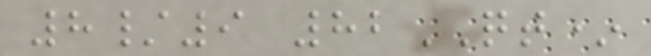8/9 82QT*
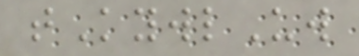tKywlUw
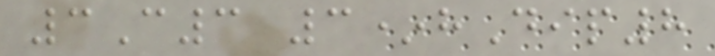3C3 3*hDip8
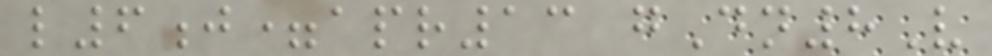l6j=apr13 gDn8V
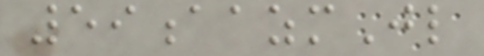59aazmJl
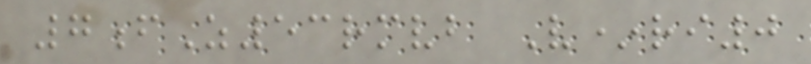7fZ53rmvb V*ri0
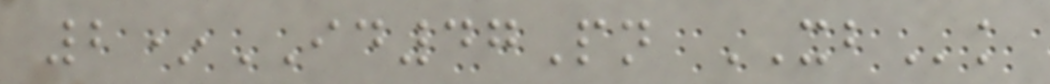2*ID47Pn XBk
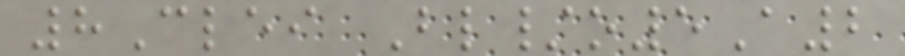8Clei Bl/o5A2
